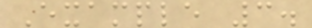Example 3.
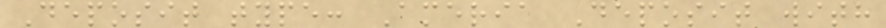Deposit type: Ameria Deposit with
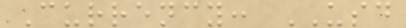Currency: USD
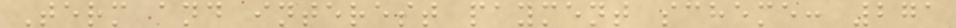Term and interest payment scheme: 271
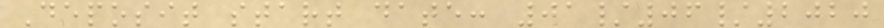Deposit start date: 01/06/2020
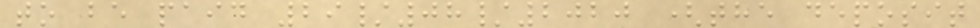to be paid 29/08/2020 (the deposit
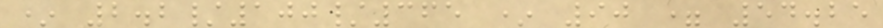* 2.2/100/365 * 90 = 54.25
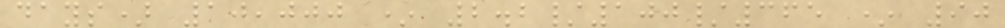days) 10,000 * 2.2/100/365 * 90
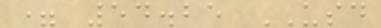= 54.25 USD
